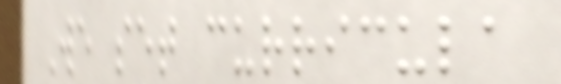We set curricula
